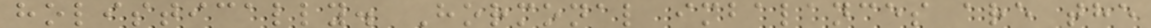holistically. Hormonal imbalances are the
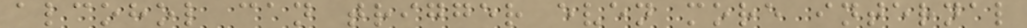alcohol can trigger even more internal
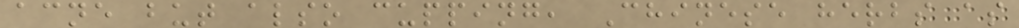acne but also cupping, Chinese herbs as
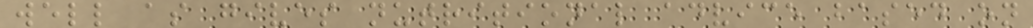well as gives nutritional advice based on
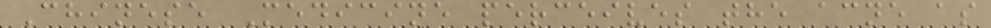Chinese Medicine perceives the acne as
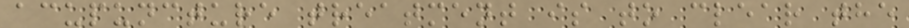acupuncture treatment is to clear the
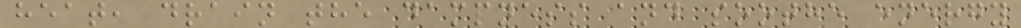heat, drain the dampness and soothe energy
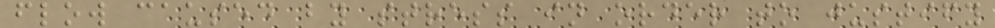flow caused by stress in order to justify
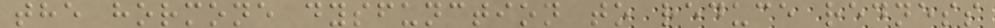the hormone dysfunction to reduce redness
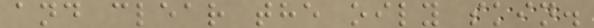and clear the oily skin.
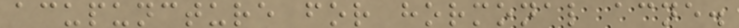acupuncture for hormonal acne.
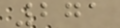271
